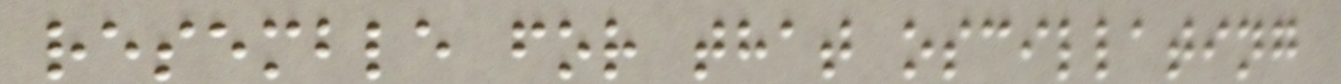resemble for that oscillating
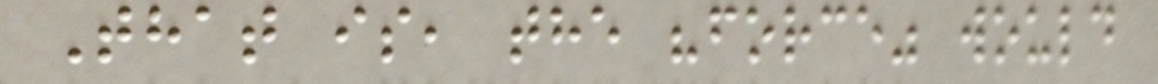That is, the "force" would
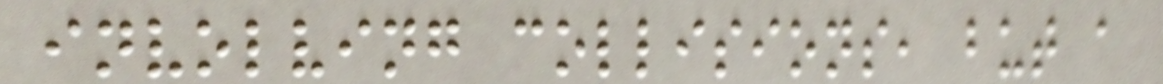involving collisions, but a
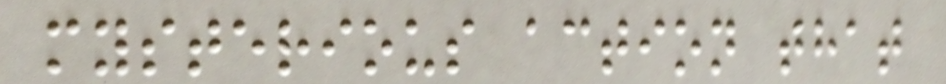mysterious action that
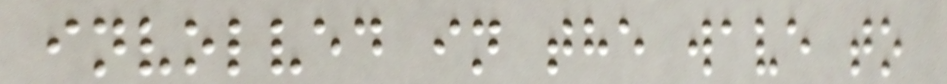involved in the wave to
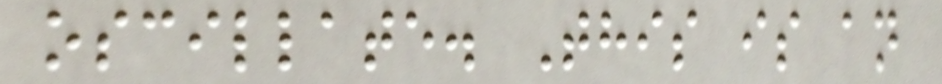oscillate. This is an
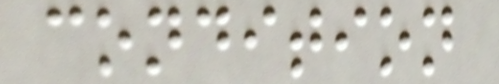condition
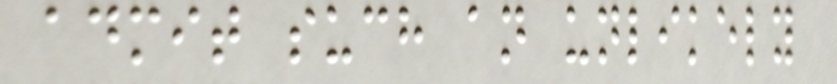admit such an unlikely
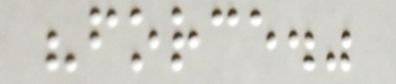"force."
